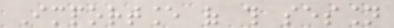Importance of this session
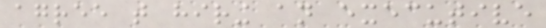agree that hiring an executive
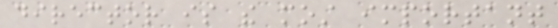director is the most important
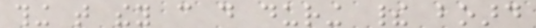thing that they can do during their board
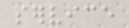service
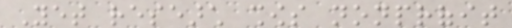Yet research shows nonprofit
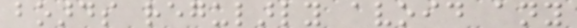boards regularly avoid any
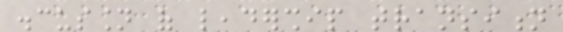discussion of leadership transition
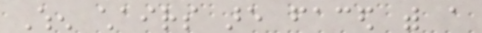When chairs are faced with a
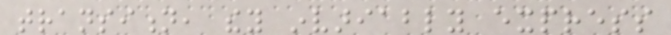transition, they invariably express
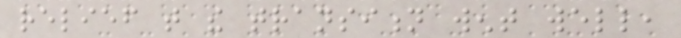relief that the transition went well,
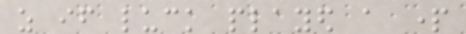as if luck played a part
